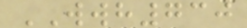WWH730
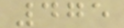475
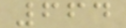664
